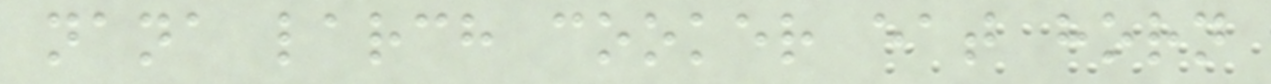nana larch cooker eat horn
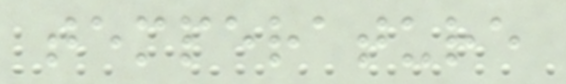temperature
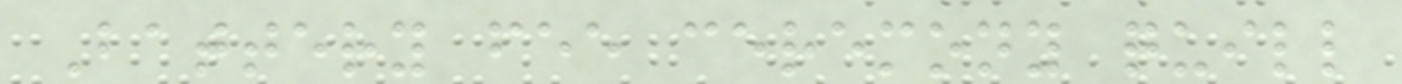Battery fee ceremony quill
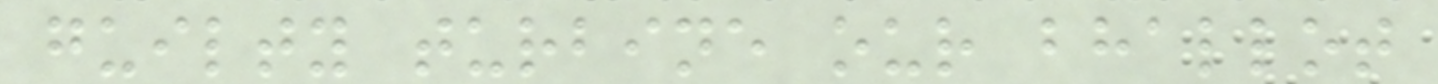guilty turbine our bhallot
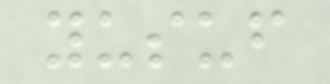yusuf
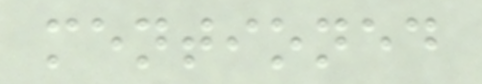mentioned
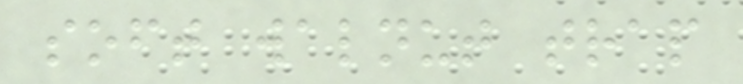soft walnut trap
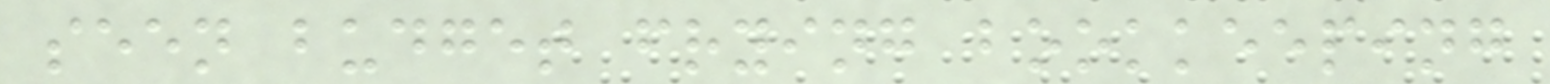seen budget frying bookkeeping
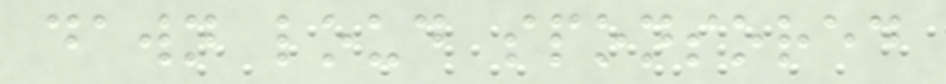dawn loud sponsored
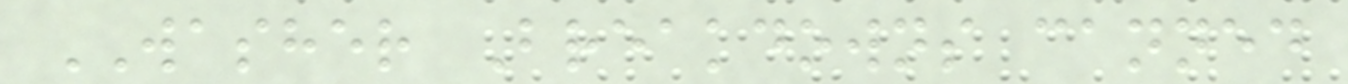WASHER Breakdowns canned
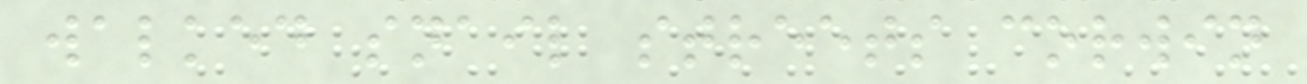walked snail streets corwin
